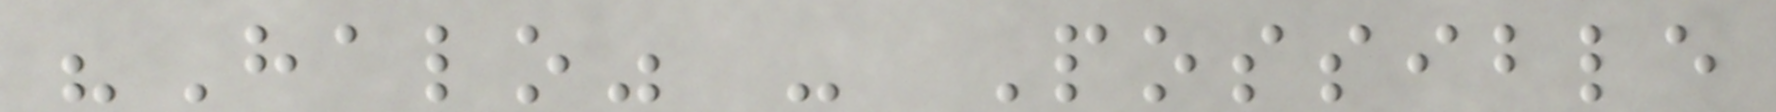"Halo" - Possible
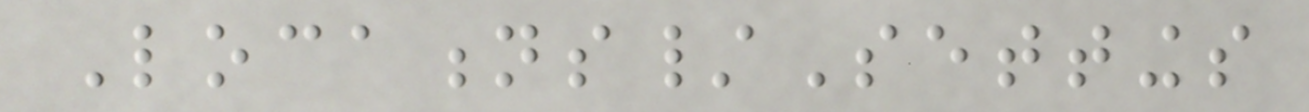Locations/Settings
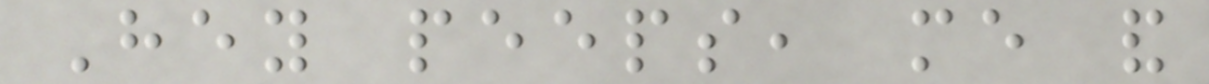Hey peeps, me and
